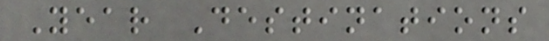Year Destinations
